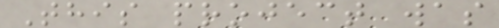This project was
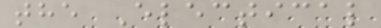the Electical
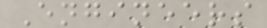Engineers
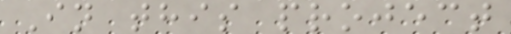In this project
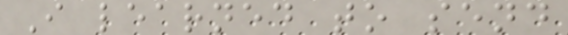I learned to send
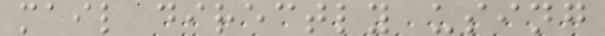mail directly using
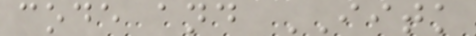code and IITK
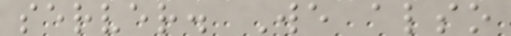server. We also
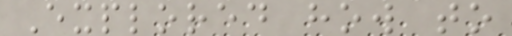Explored how to
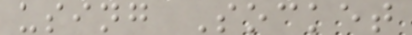using Socket
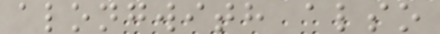alongwith also
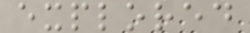explored
